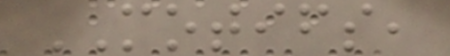MOTIFS,
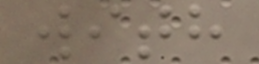with
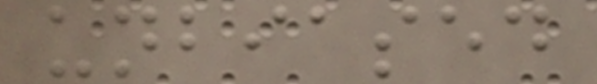unbiased
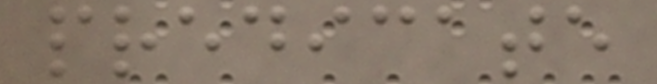predicate
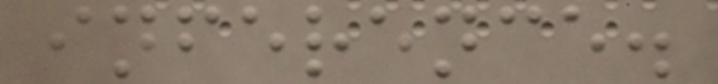inference.
